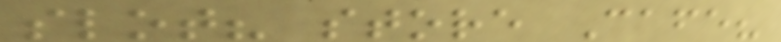slot? store Cafe?
